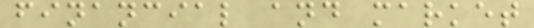financial and market
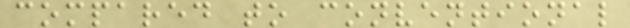compared to conventional
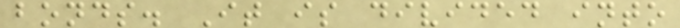bonds. It is divided into
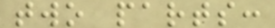two parts:
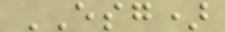ESG)
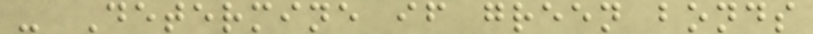- Determine if green bonds
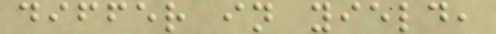differ in yield,
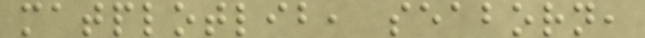matplotlib, seaborn,
